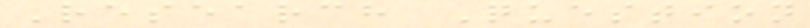Research Question
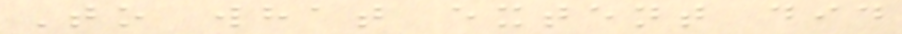To what extent did
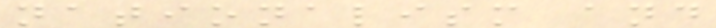nationalism and
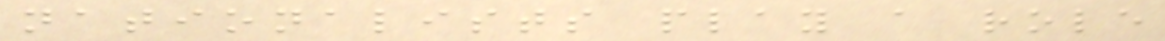nationalists play a role
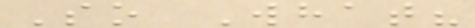So What?
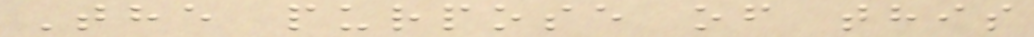The purpose of this
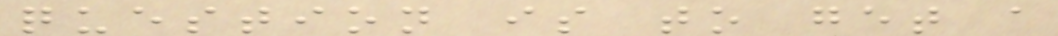question is to get a
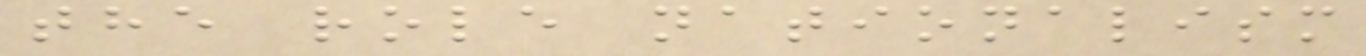the role nationalism
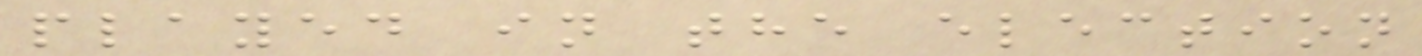played in the election
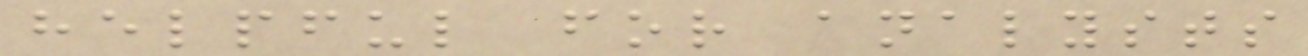helpful for analysts
